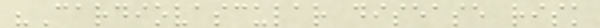"Cardiovascular disease risk
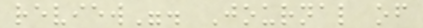review". Journal of
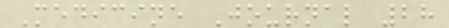Medicine Journal 28
